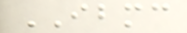IBMC
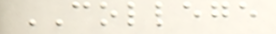COLLEGE
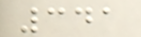341
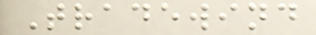Tradewind
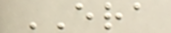ERA
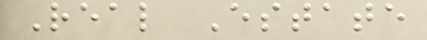Real Estate
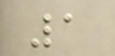1
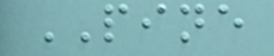PINE
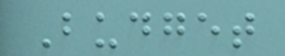Budget
